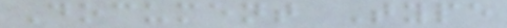Document Type
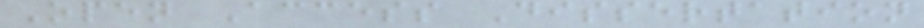Open Access Dissertation
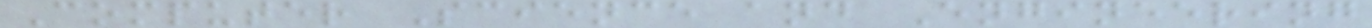Computer Science and Engineering
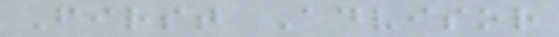First Advisor
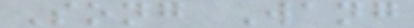Song Wang
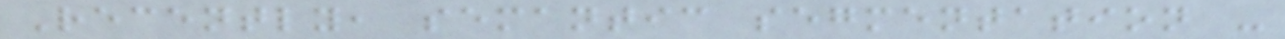Recently, semantic segmentation -
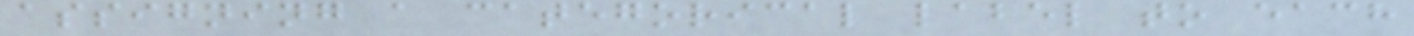assigning a categorical label to each
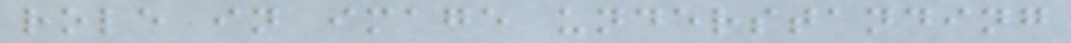role in image understanding
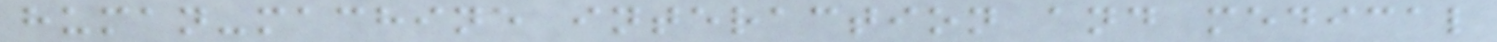human-machine interaction and medical
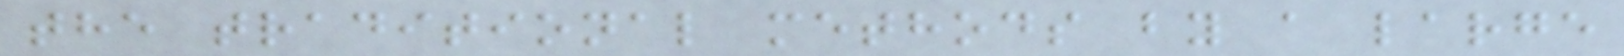the traditional methods by a large
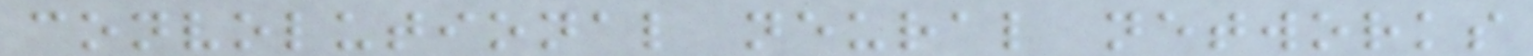convolutional neural networks
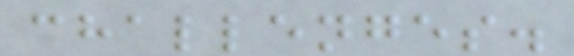challenges.
